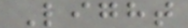Light
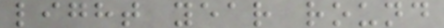light year round
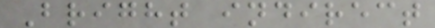Bright indirect
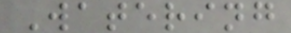Watering
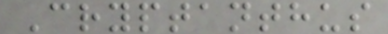Cryptanthus
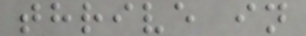thrive in
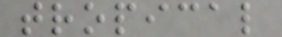tropical
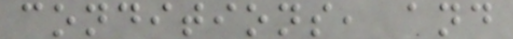conditions, and
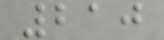210
